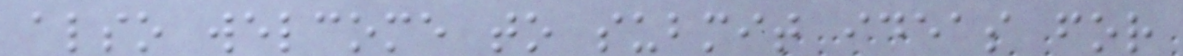also welcome to submit ideas for
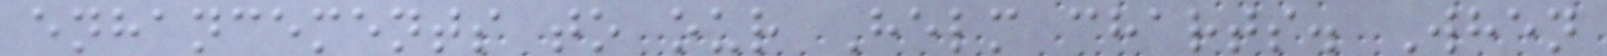enhancements to our Helm charts. When
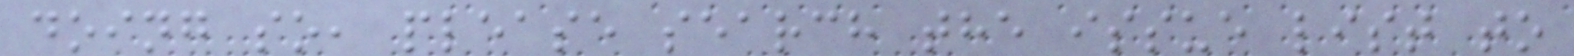doing so, please search the issue list to
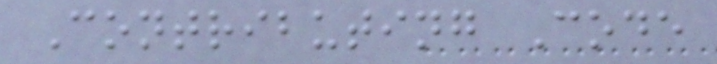Contributing Code
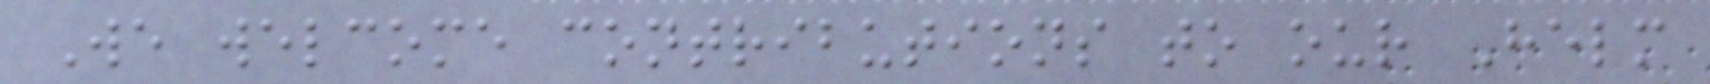We welcome contributions to our Helm
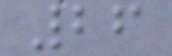26
